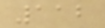112
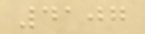4107
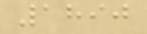1890
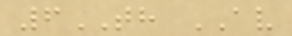6TH AV
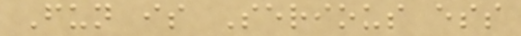Fun is Serious ess
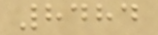8484
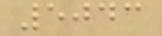5043
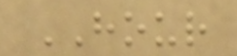HOUR
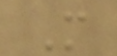M
